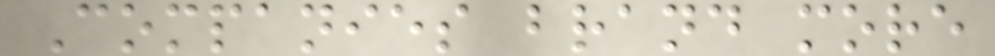Companies brand more
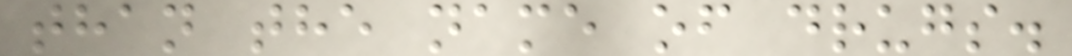than the name of drugs.
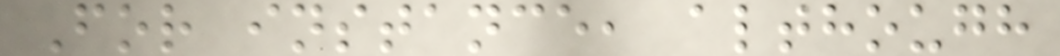For instance, although
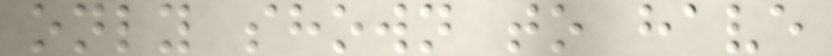only shown to have
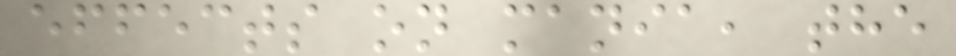effects on mania, the
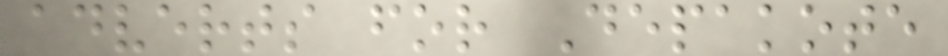adverts for Depakote
